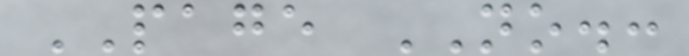PAGE NO.:
